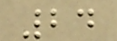24
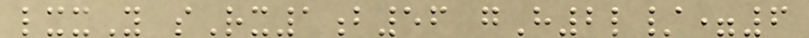lxxY sRx1b56 gH2l/=6
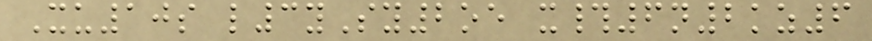Xu10s l3ySy2oe x#6n2kz6
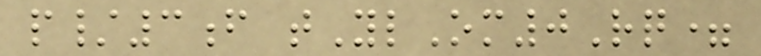p/3f tYlOm0Rq=
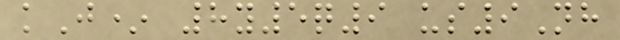kJ* 8y5q9 us9Nh
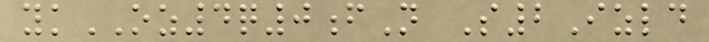ykOZ4q0fN S2Izld
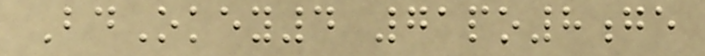BdOkey4 71po8ge
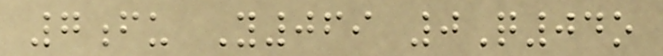7fu Y069 0Q04o
